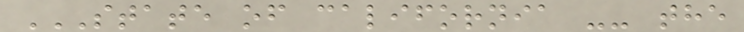STATE OF CALIFORNIA -- THE
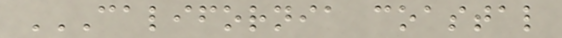CALIFORNIA COASTAL
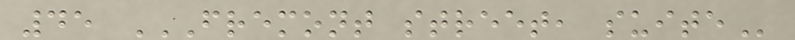45 FREMONT STREET, SUITE
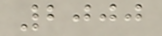2000
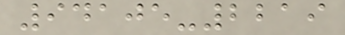94105-2219
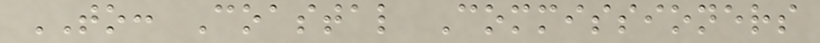TO: Coastal Commissioners
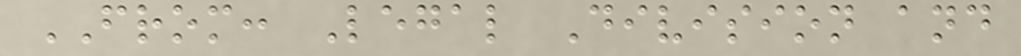FROM: Legal Division and
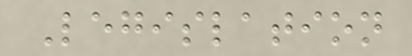Legislation
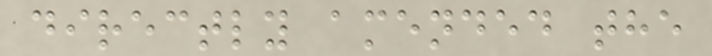directly amended the
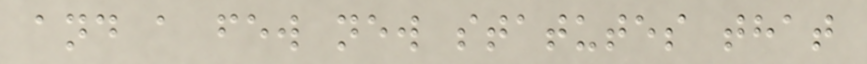and a few new statutes that
